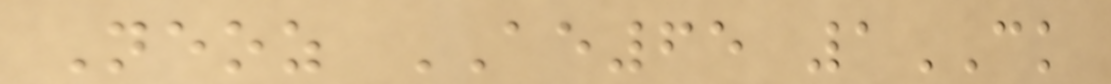Neoz AE65 1CK
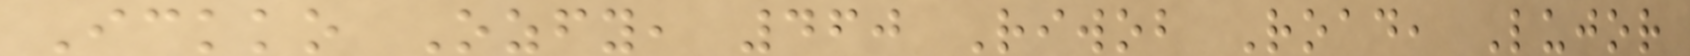Ickko Ozfy, 460 Riwob Road, Lujor
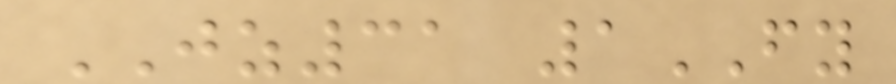JZ31 1FY
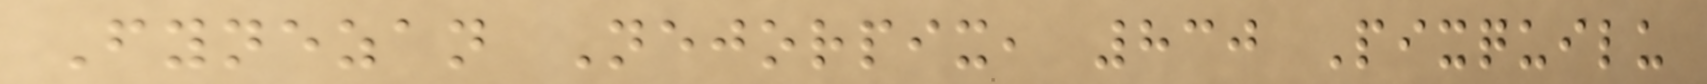Fynezan Nejorpix, 830 Pixquilu
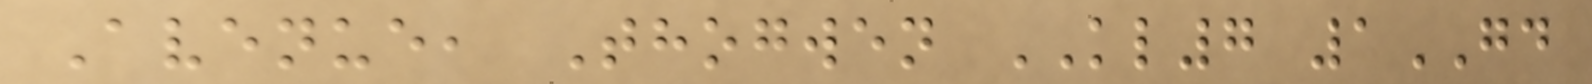Avenue, Thogwen KL7 1GD
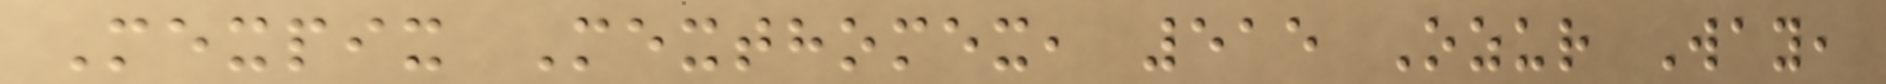Mexpix Mexthomex, 515 Ozur Way,
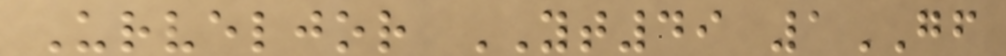Urveljor YT49 1GF
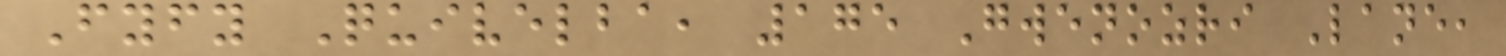Fyfy Quivelba, 175 Gwenozri Lane,
